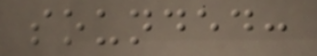sounded:
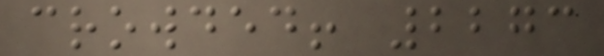crowded! 2273
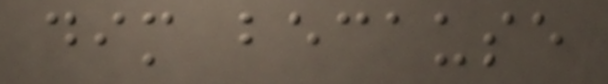dim because
